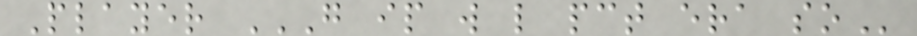Player G IP W L PCT ERA SO
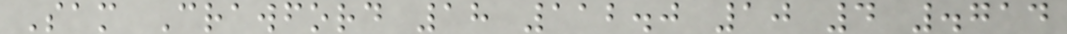Sam Crawford 18 112.0 10 4 .714
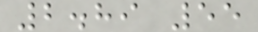2.89 55
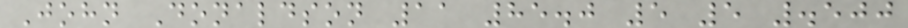John Donaldson 11 85.0 5 5 .500
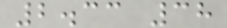2.33 38
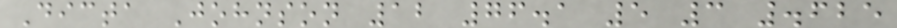Dicta Johnson 12 76.1 5 3 .625
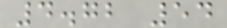4.72 54
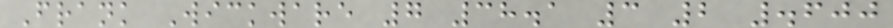Frank Wickware 7 38.1 3 2 .600
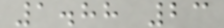1.88 23
